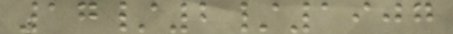17/2/1907
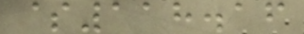$118.16
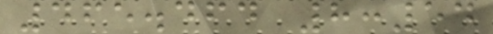465.464 8:54
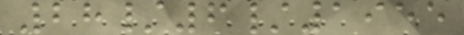28/6/1955
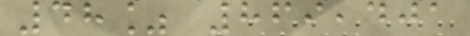48% 869,401
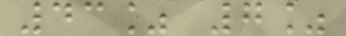43% 7%
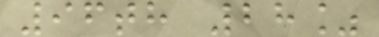96th 28%
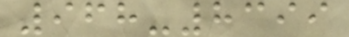968-8399
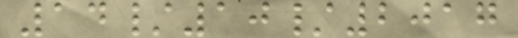14/10/2017
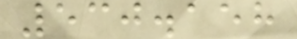530.158
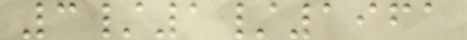3/1/1961
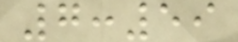7:59
